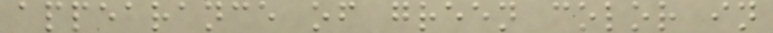appearance of green color in
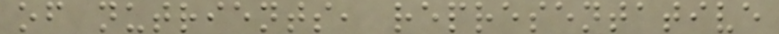of nutrients, representative
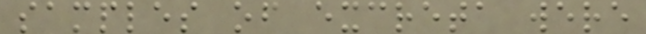samples of excreta were
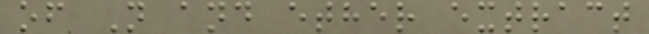of N and ether extract
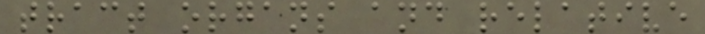tract organs and relative
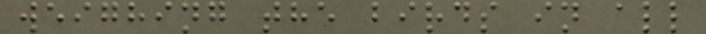weighing the birds in all
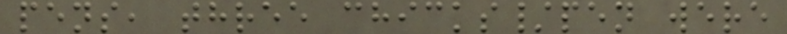pens, three chicks/pen were
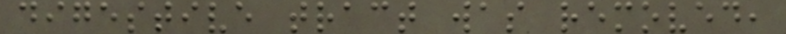digestive tract was removed,
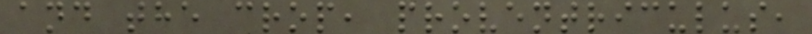and the crop, proventriculus,
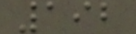192
